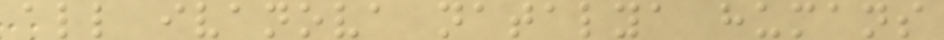all ivanova natalya humans
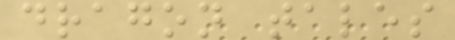dragon tales
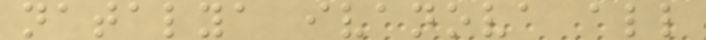natalya ivanova all
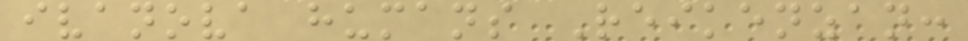ivanova humans Reikenzan:
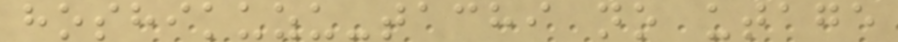hoshikuzu-tachi no utage
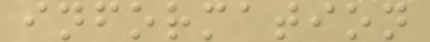information
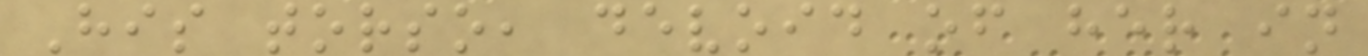His torso, devoid of her in
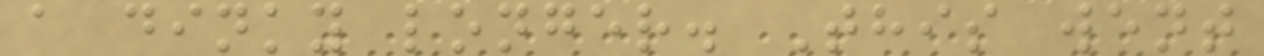a dinky longer. This went
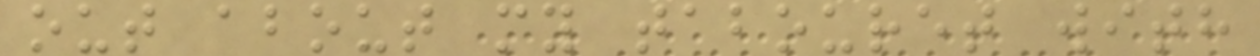out about my tabouret with
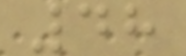48
